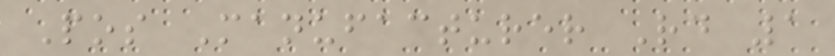Pos Manufacturer Rd 1
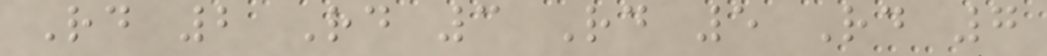Rd 2 Rd 3 Rd 5 Rd 7
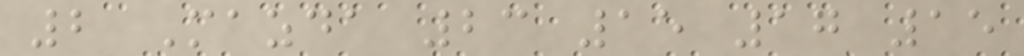2 Mazda 23 15 17 15
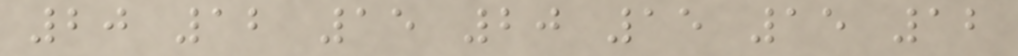20 12 15 20 15 15 12
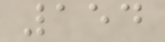154
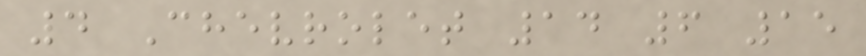4 Chevrolet 14 6 15
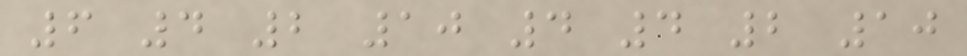6 4 2 10 4 4 2 10
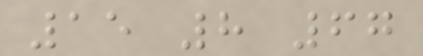15 8 67
